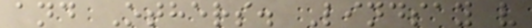and Others. Lindsay v
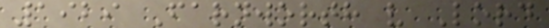1929 Farnworth v Lord
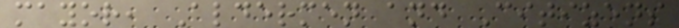mayor, Aldermen and Citizens
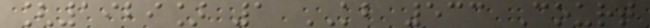[1929] 1 KB 533 Court
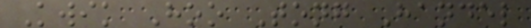Kwik Hoo Tong Handel
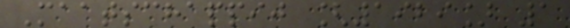Maatschappij [1929] 1
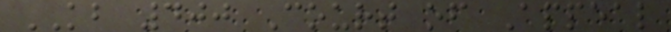KB 400 Court of Appeal
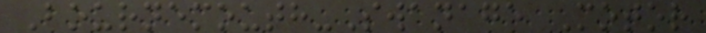Bournemouth-Swanage Motor
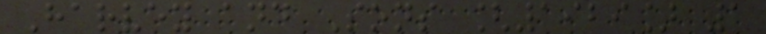Harvey and Sons [1929] 1
